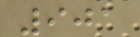901
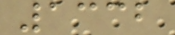1332
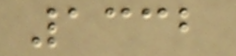1332
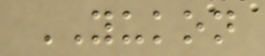YUKON
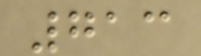713
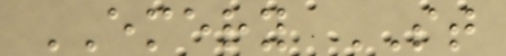EMERY ST
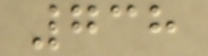738
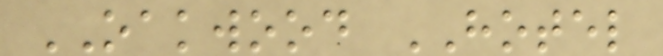OAKWOOD HOTEL
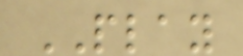PLAY
